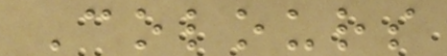Colours
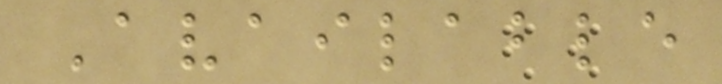Available
